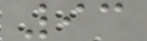93
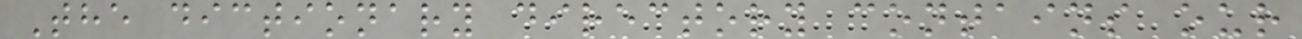The dictionary directory contains our
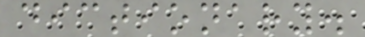dictionary.
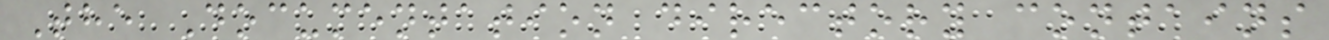The Documentation directory contains
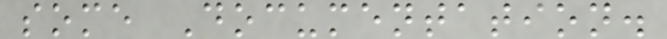some Documentation.
